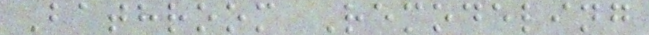Bathroom Remodeling
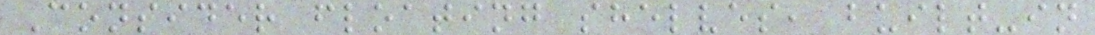Consider floating shelves, built-in
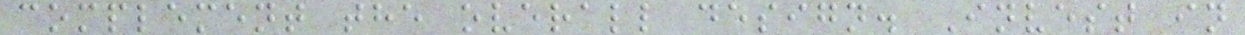complement the overall design. Invest in
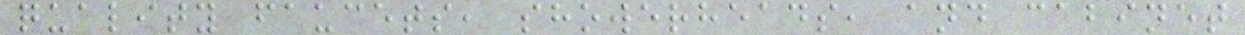quality faucets, showerheads, and cabinet
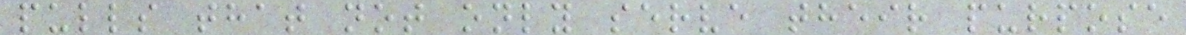pulls that not only serve their purpose
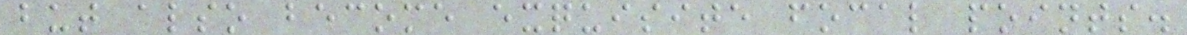but also become exquisite focal points.
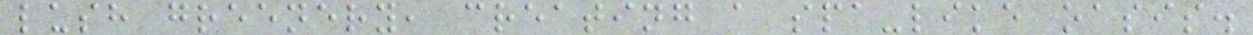lush greenery, creating a spa-like oasis.
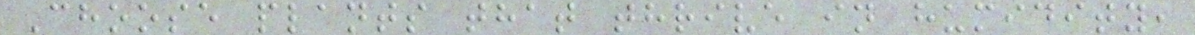Choose plants that thrive in humidity,
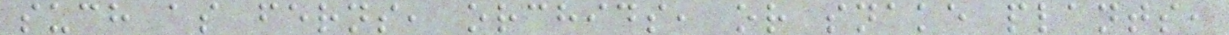such as ferns, orchids, or snake plants,
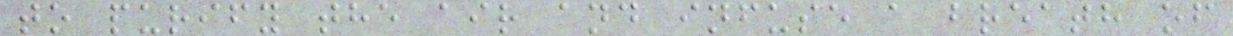to purify the air and infuse a breath of
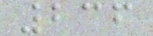236
